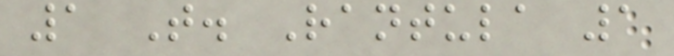1 T. Rantula 1
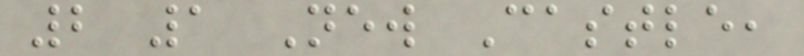2 1 New Castle,
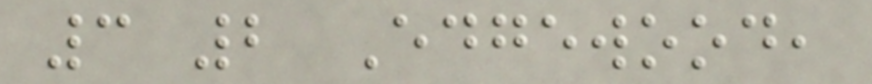3 2 Edgewood,
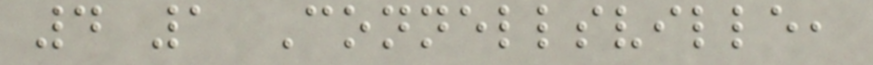4 1 Connellsville,
